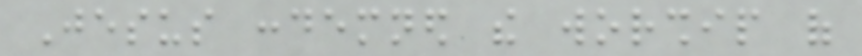Jesus condemned the worship of
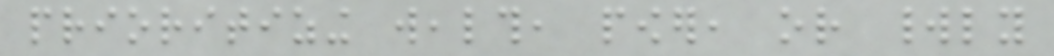prioritizing wealth, power, or worldly
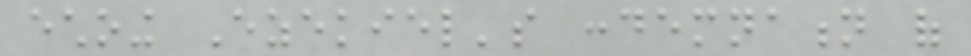echoing Ezekiel's condemnation of
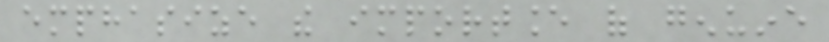emphasize the importance of genuine
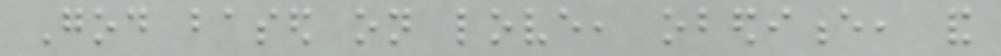God based on love, obedience, and
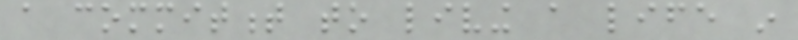a commitment to living a life in
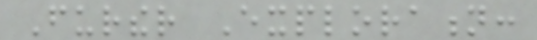Further Exploration:
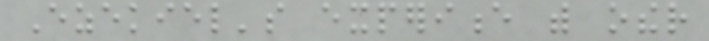Ezekiel's experience with other
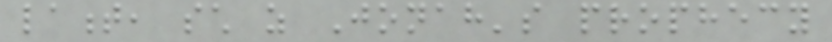lament, such as Jonah's prophecy
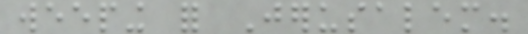weeping for Jerusalem.
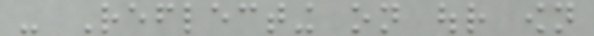- Reflecting on our own
